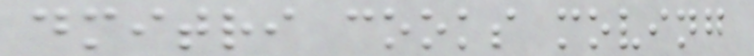dmitri cooks moving
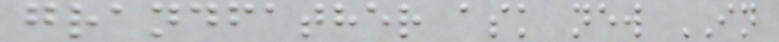grandfather ask new IN
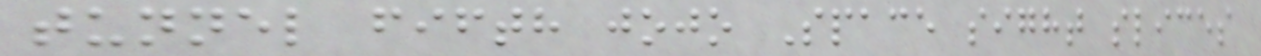tunnel fifth jojo Space sight slices
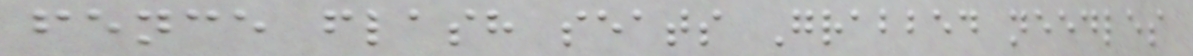fence flash seats Grabbed needles
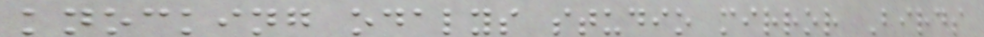knocking odalys studio mirror Birds
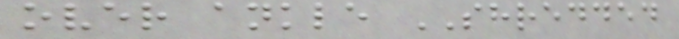over ankle SHREDDED
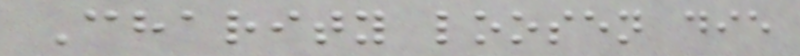Charity loosen die
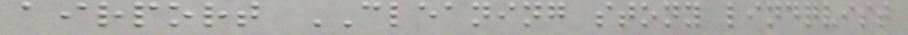airport CLEANING stony lindqvist
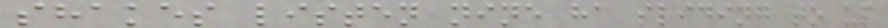shakes listen nine ha sliding to up
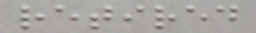retired
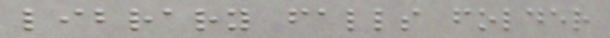library falls folder
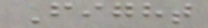Fight
